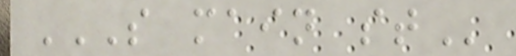S MAIN ST
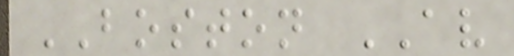BOSTON AV
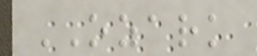OZARK
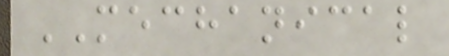MECHANICAL
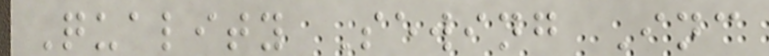Quality Sewing Inc
